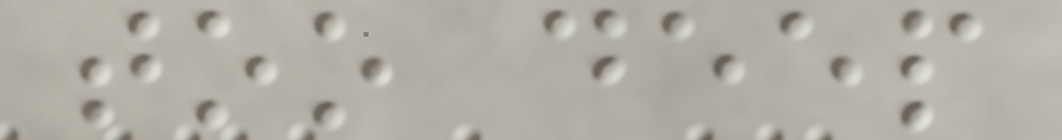too deep
